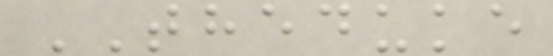THEDUKE
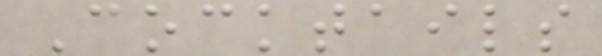Cocktails
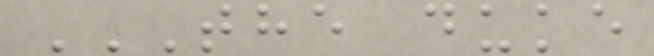THE DUKE
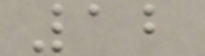12
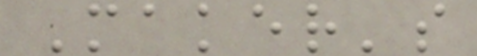Maker's
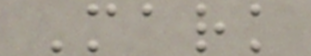Mark
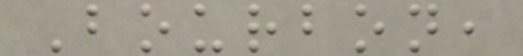Bourbon,
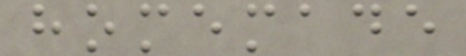homemade
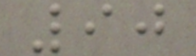90
